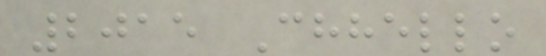2015 Chhello
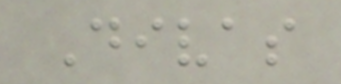Divas
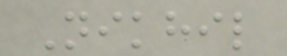Nikhil
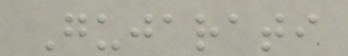Gujarati
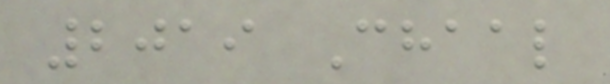2019 Chaal
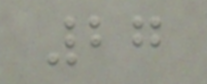27
